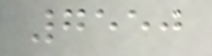7550
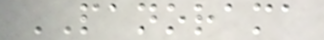PANORAMA
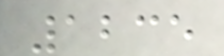1235
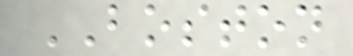BOSTON
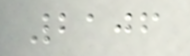2106
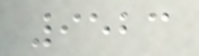9523
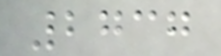2737
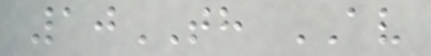10TH AV
